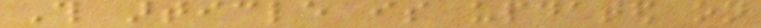This article is updated on
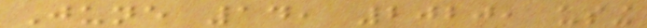June 14, 2020, using
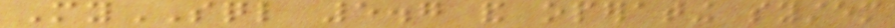MySQL 5.7 and operating system
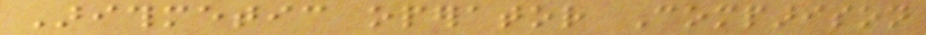Arithmetic operator Comparison
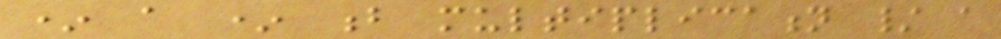* a * b multiplication / a
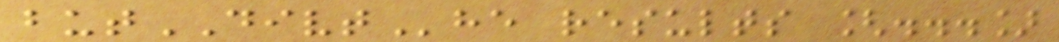butDIVThe results [...]
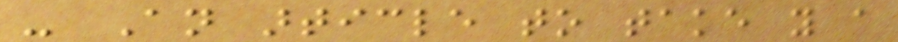- An article to take you a
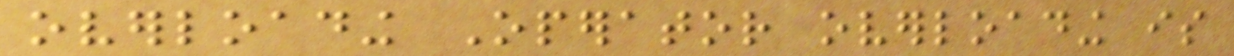overloading Operator overloading is
